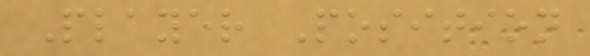Player Position
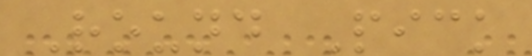Round Pick
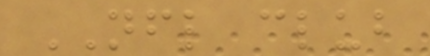NFL club
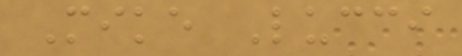Mike Lucci
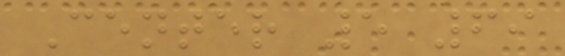Center 5 69
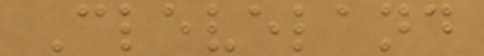Cleveland
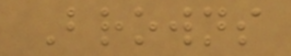Browns
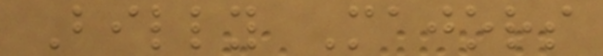Billy Majors
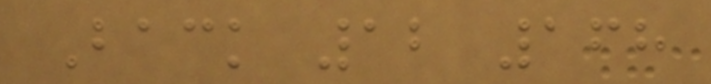Back 12 168
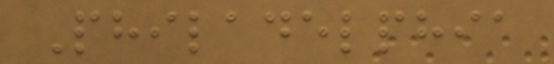Philadelphia
